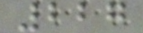227
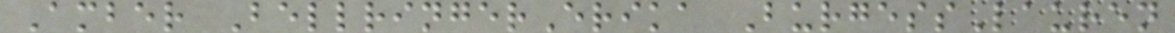Amber BellringerErika BurgessLauren
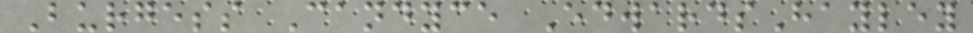Burgess Candyce EdwardsHayley
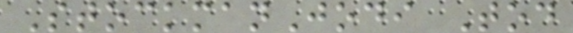StockmanJodi Tod
